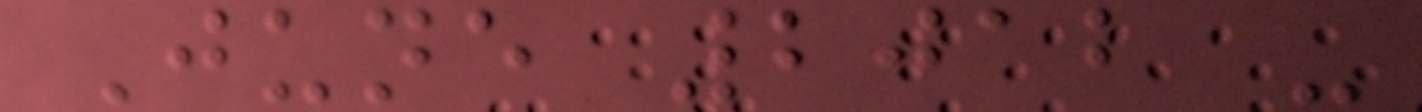June 2012 -
